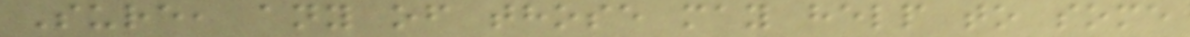Sure, any of those may help to some
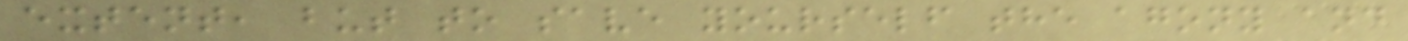extent, but to save yourself the agony and
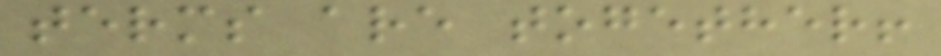terms are together!
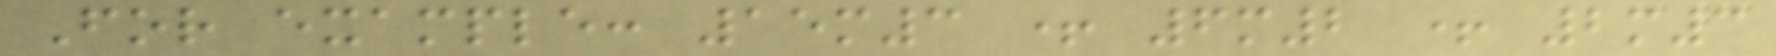For example: 15m3 + 6m2 + 2m3
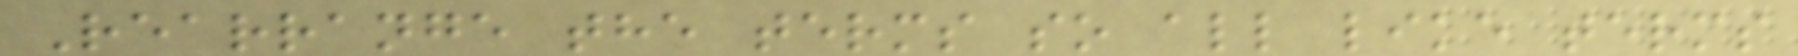Rearrange the terms so all like terms
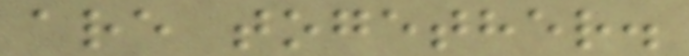are together.
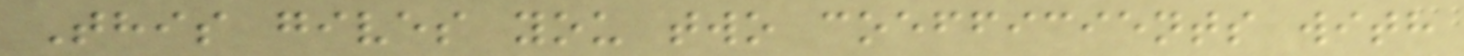This gives you two coefficients with
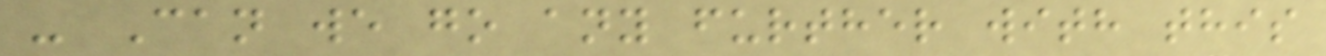- Can we go any further with this
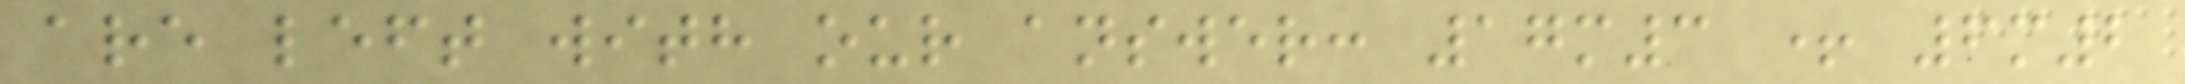are left with our answer: 17m3 + 6m2
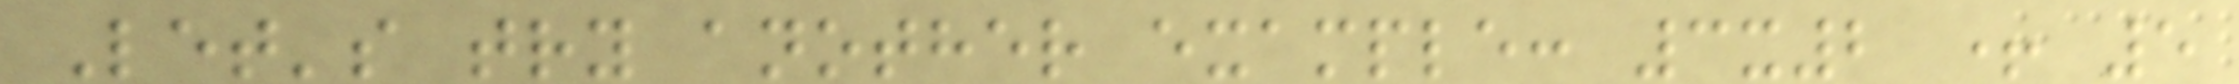Let's try another example: 3x2 + 5
